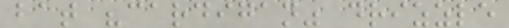bat "cardigan" drizzle
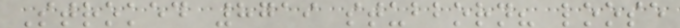Stroked 8719 stubborn? loose
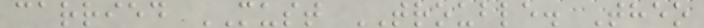carried MUST TROUBLE. Theo
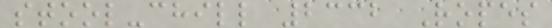stool-chill 2332 Ropes
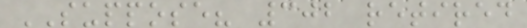SUPPOSE? 302 retired
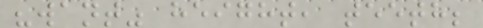"want" height, teeth;
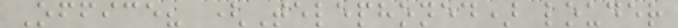Office? (Telephoned) louder
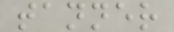tanner
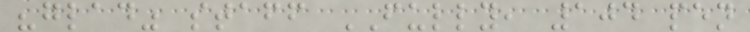"glad" staff FULLY, 104 pen
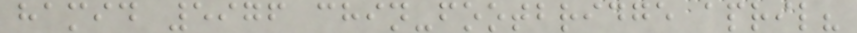hamid 5976 chin-footbridge april?
